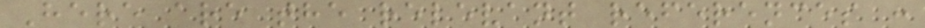Here are the relevant references :
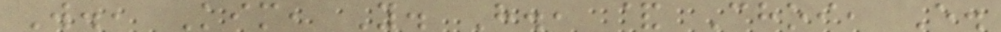W., Kim, Y. H., & Choi, E.
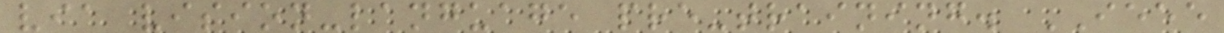via vision-language pre-training. IEEE
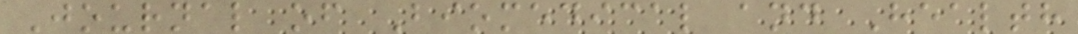Journal of Biomedical and Health
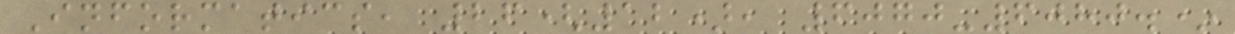Informatics, 26(12), 6070-6080.*
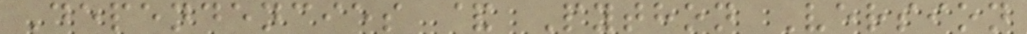Dependencies & Python Version
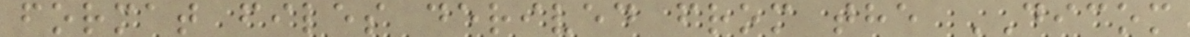format files derived from the DICOM
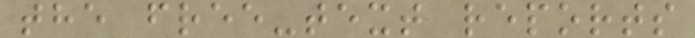the free-text reports
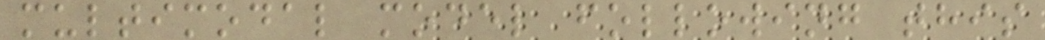multimodal model following this
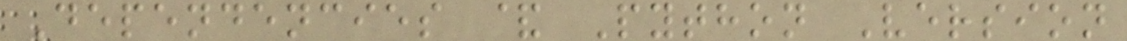Dependencies & Python Version
